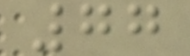77
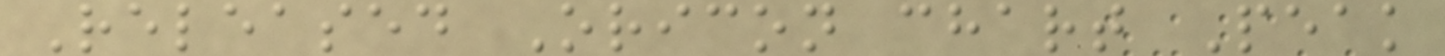Released Oricon chart Peak
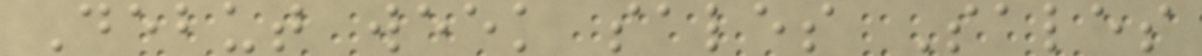Debut week sales Sales
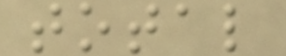total
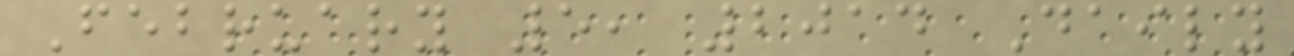February 5, 2014 Daily
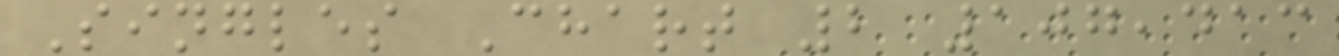Singles Chart 2 107,413
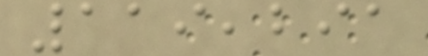119,291
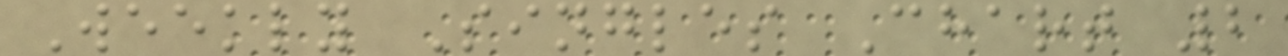Weekly Singles Chart 2
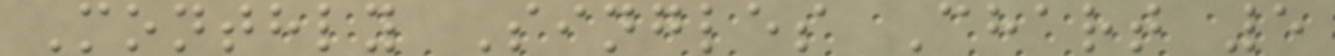Monthly Singles Chart 5
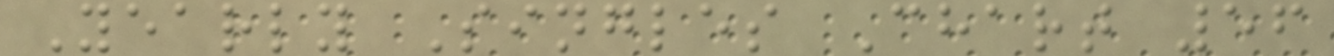Yearly Singles Chart 56
